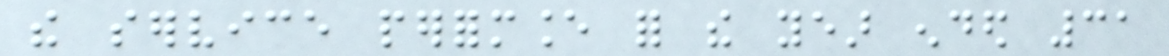the service performance for the year ended 31
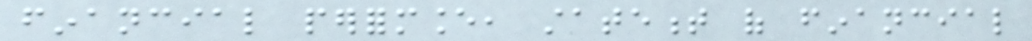financial performance, statement of financial
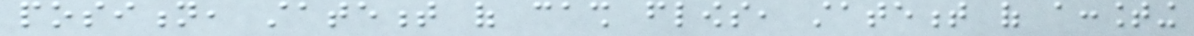position, statement of cash flows, statement of accounting
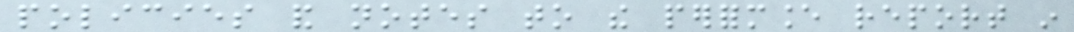policies and notes to the performance report in
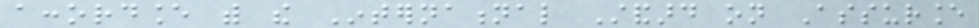accordance with the International Standard on Assurance
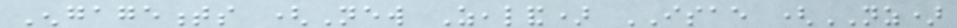Engagements (New Zealand) ISAE (NZ)
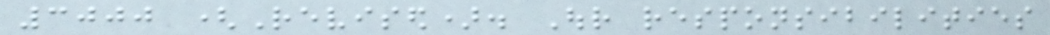3000 (Revised). Our responsibilities
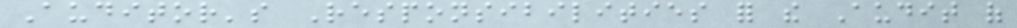Auditor's Responsibilities for the Audit of
